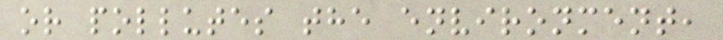or pollutes the environment,
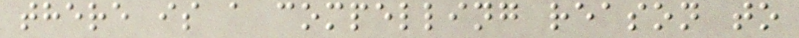there is a compelling reason to
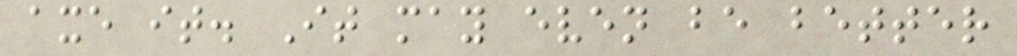axe it. It may even be better
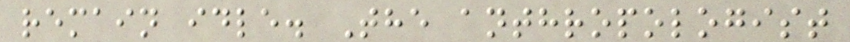remain idle. The anthropologist
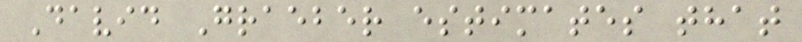David Graeber estimates that
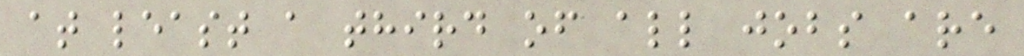at least a third of all jobs are
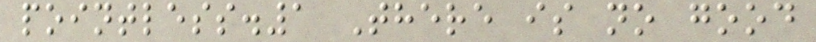pointless.1 There is no good
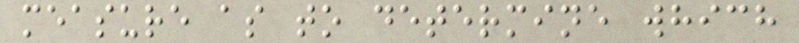measure as to determine which
